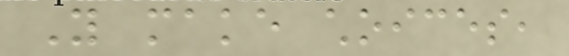You make choices,
